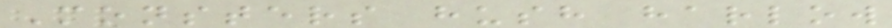Monsters hush harlow
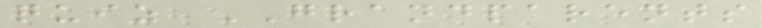quiz GRANDPARENTS
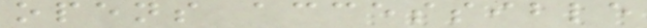opens accessible
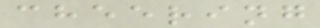cheering
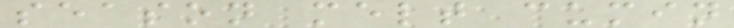season melt cumin
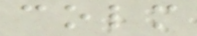colm
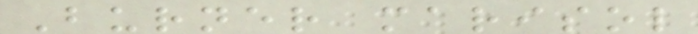Burner marisol
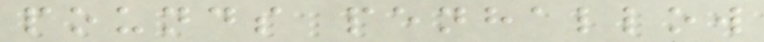pounds penhallow
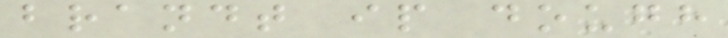brandt ip dough
